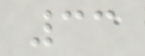33
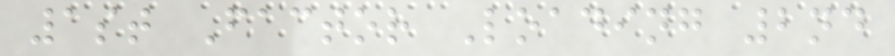1st Factor Loading 2nd
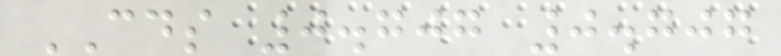CDS 0.707 0.707
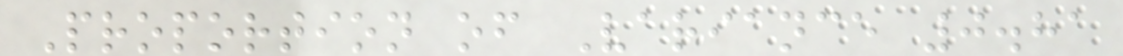Proportion of Variance 0.81
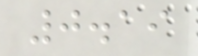0.19
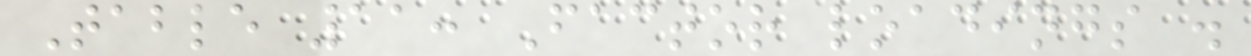Table 11: Factor loadings .
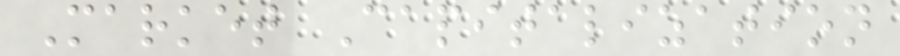Market Capitalization
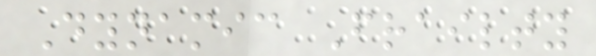Dynamic Frailty
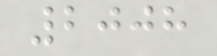2008
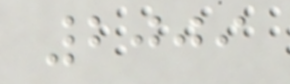2009
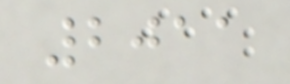2011
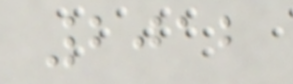2012
